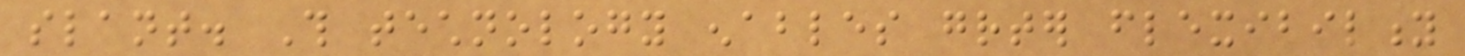slant. This technology enables greater flexibility
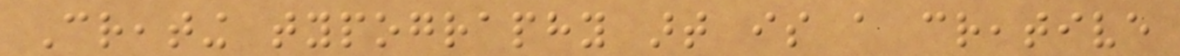Creating typography art is a creative
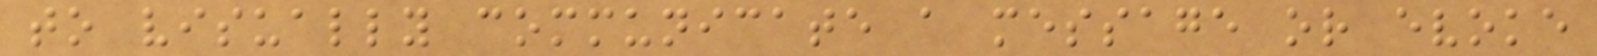to visually communicate a message or evoke
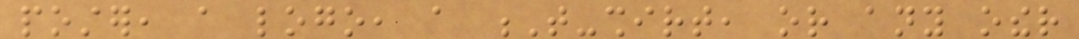poster, a logo, a T-shirt, or any other
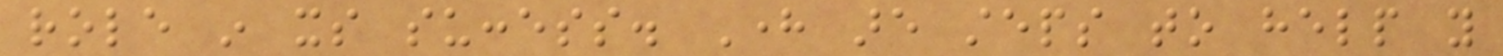role in its success. Here are steps to help you
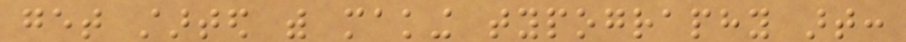get started with making typography art:
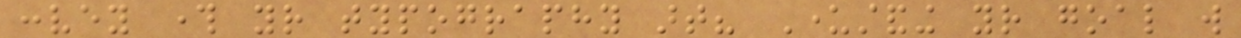convey through your typography art? Understanding your goal will
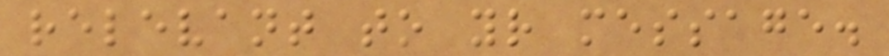relevant to your message.
